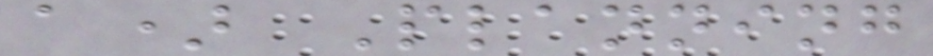a) Planning
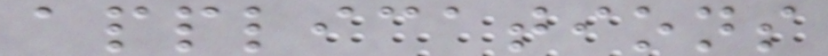applications
